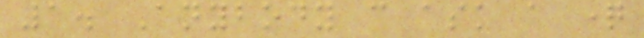1. Anybody can ask a question
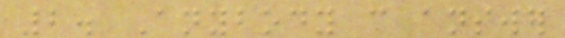2. Anybody can answer
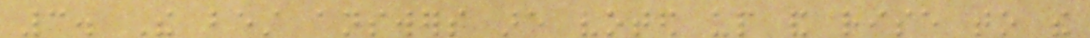3. The best answers are voted up and rise to the
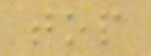top
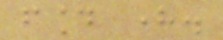found here.
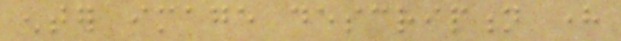enter image description here
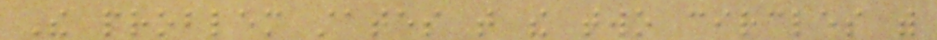The problem states that the two circles with
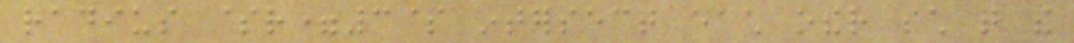radius $r=3$ intersect each other such that the
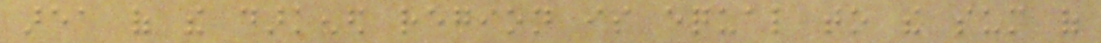area of the darkened region is equal to the sum of
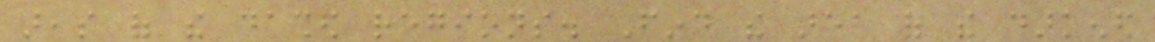areas of the dashed regions. Find the area of the darkened
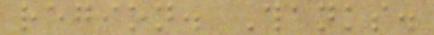region. Thanks.
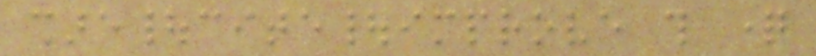share|cite|improve this question
